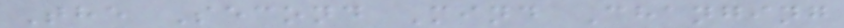The Second Mind Changing
